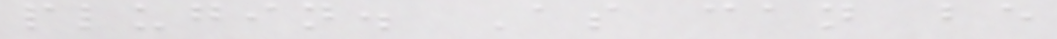plugin. As can be
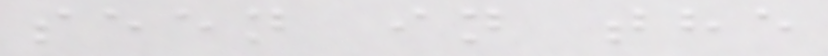seen in the
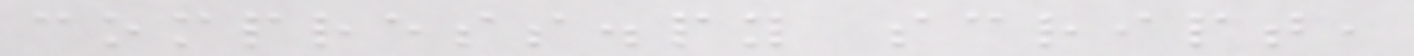compress.py script,
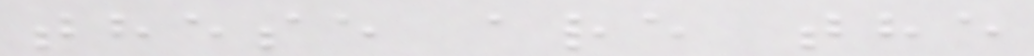these are the
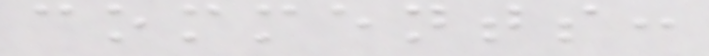comments:
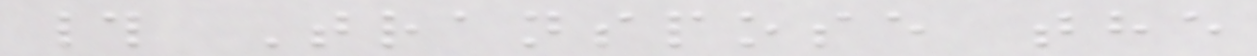# Transpose the
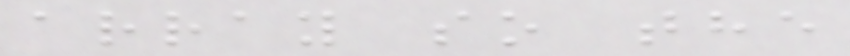array so the
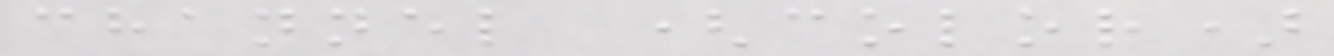channel (color)
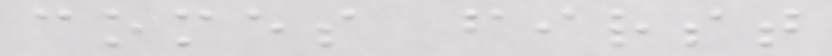comes first
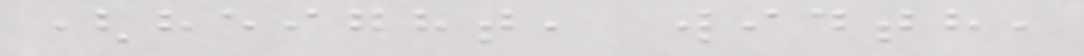(height, width,
